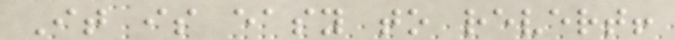It is easy to revert!
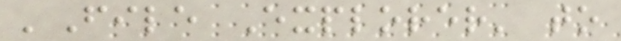'File Explorer' to
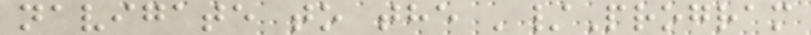navigate to the '/Program
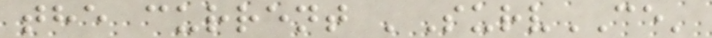the current 'SurvCE'
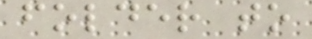folder to
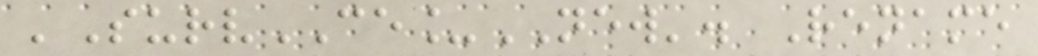'SurvCE_NEW'. Rename
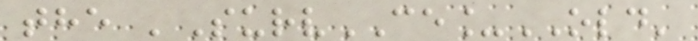the 'SurvCE_OLD'
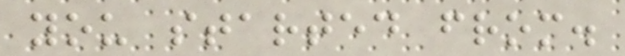you started from.
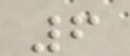6
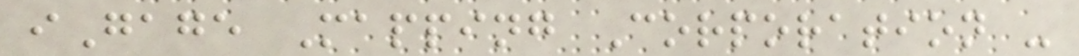iGage Mapping Corporation -
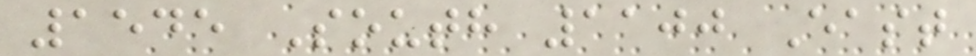1545 South 1100 East
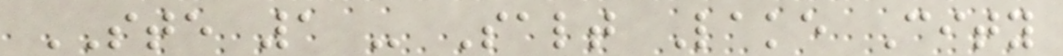STE 1 - Salt Lake City
